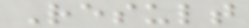Result
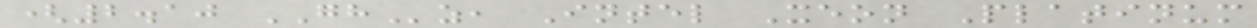(2.10 GHz, Intel Xeon Platinum
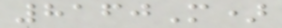8160M)
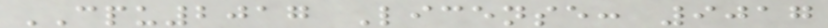CPU2017 License: 9017
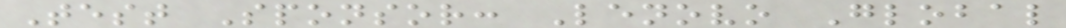Test Sponsor: Lenovo Global
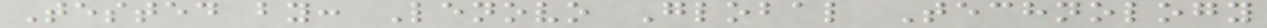Tested by: Lenovo Global Technology
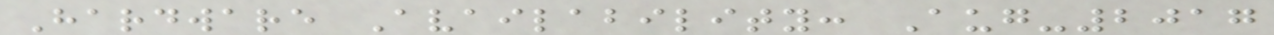Hardware Availability: Aug-2017
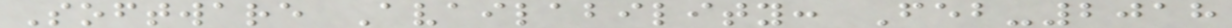Software Availability: Feb-2018
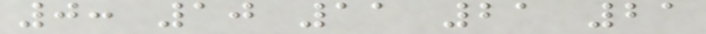0: 10 11 21 21
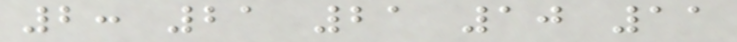2: 21 21 10 11
